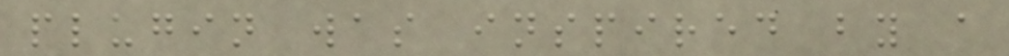plugin was inspired by a
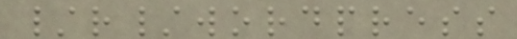/r/wordpress
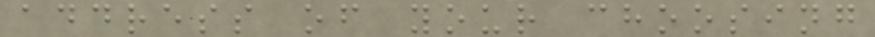address of your choosing
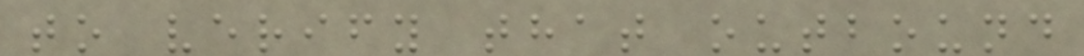to verify that outbound
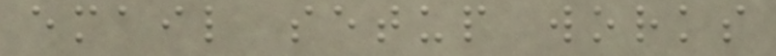email setup works
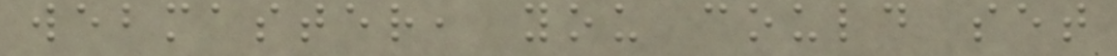webmaster, you could set
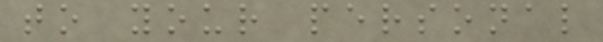to your personal
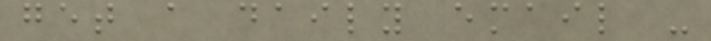get a daily email -
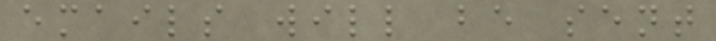emails will be sent
